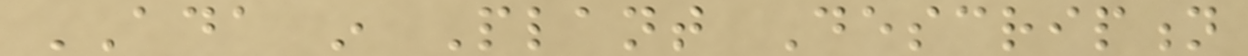ADA in Plant Description
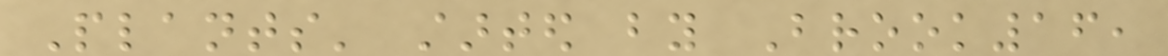Plants' started by Brook16,
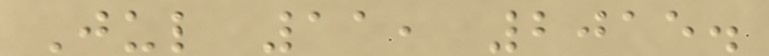Jul 11, 2015.
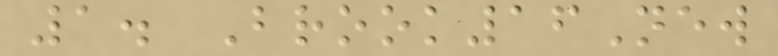1. Brook16New
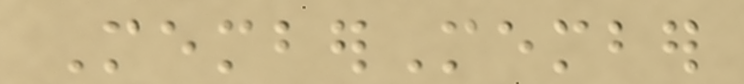MemberMember
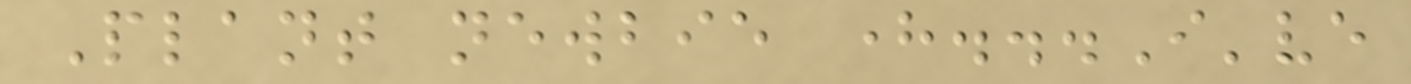Plant newbie here...I've
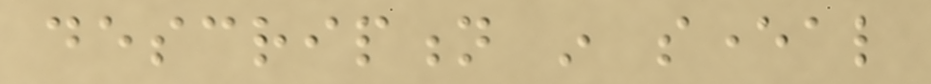description in several
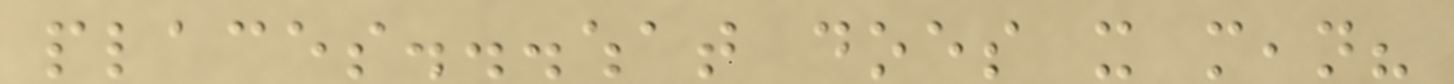places...what does it mean?
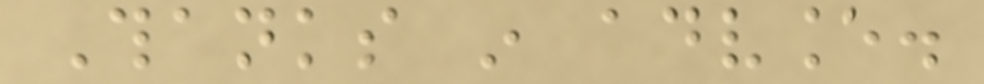Thanks in advance.
